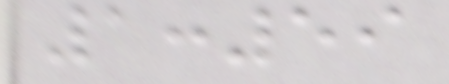1:59
